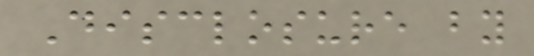Disclosure by
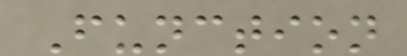Function
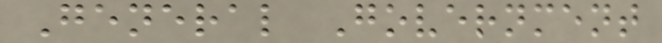General Government
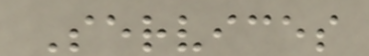Services
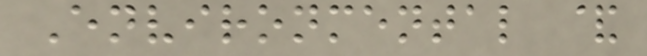Environmental &
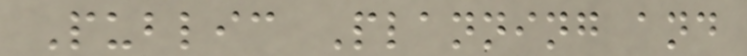Public Planning and
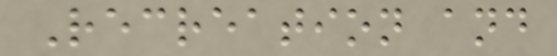Recreation and
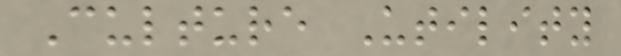Culture Utility
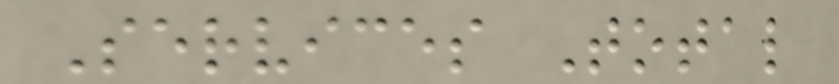Services Total
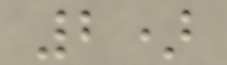2)
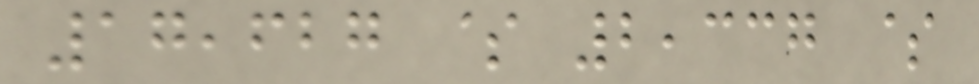17,627 $ 2,337 $
